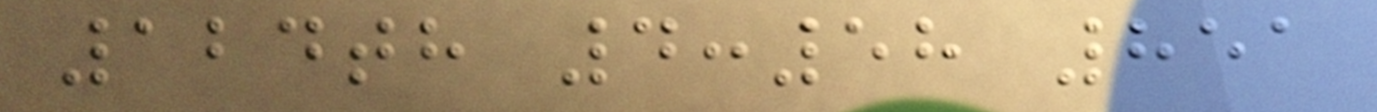124th 4:58 851
